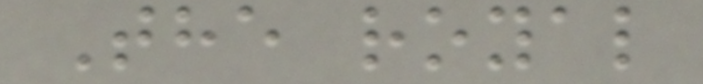The royal
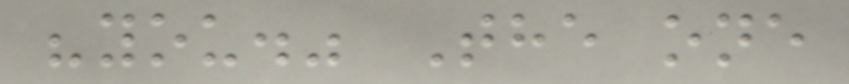"you." The one
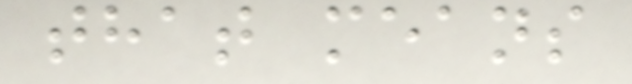that means
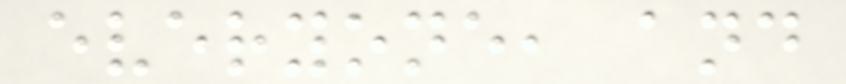everyone, and
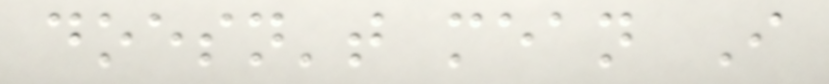doesn't mean I
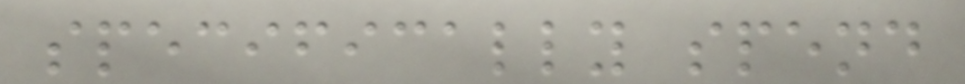specifically spend
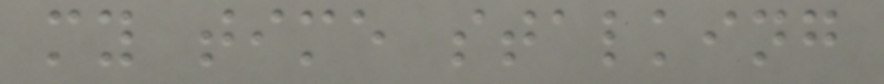my time stalking
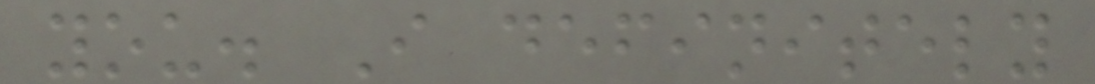you. I definitely
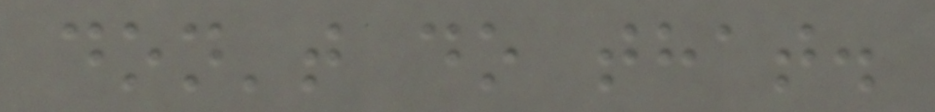don't do that.
